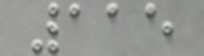115
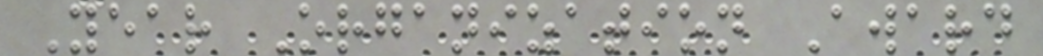Year Organization Award
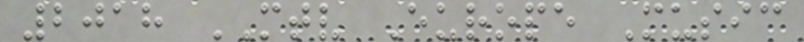2018 MTV Europe Music
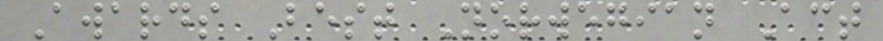Awards Best Norwegian Act
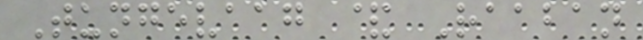Tungevaag & Raaban
